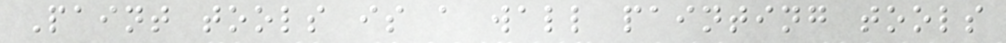Paint tools is a wall painting tools
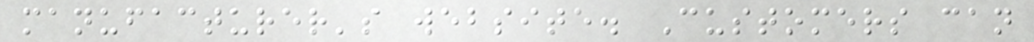manufacturer's website. Customers can
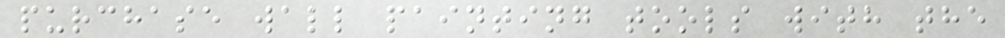purchase wall painting tools with the
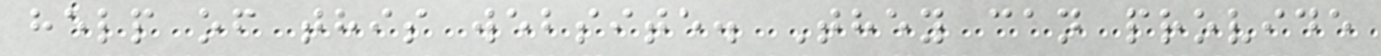help of this website. They can provide
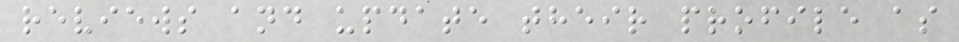reviews and update their profile as
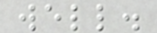well.
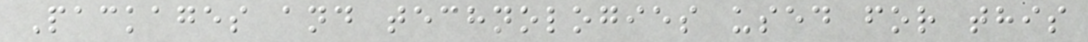Packages and technologies used for this
